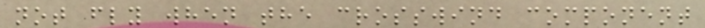not fly when the crosswind component
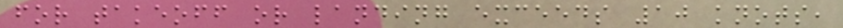for takeoff or landing exceeds 10 knots,
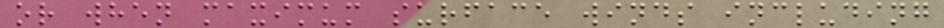or when maximum surface winds including
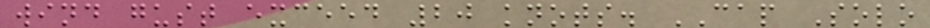wind gust exceed 20 knots. CAP Solo
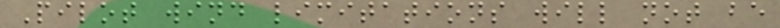Pilot wind limitations will not be
